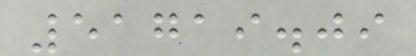51719.09
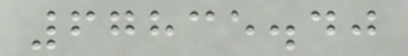67835.40
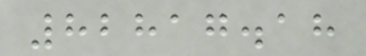82817.18
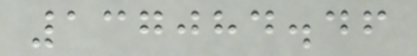137084.46
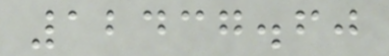12437.60
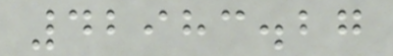42983.27
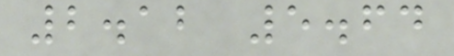2.12 5.64
